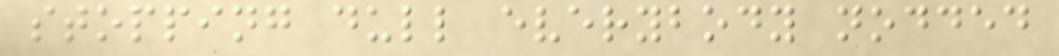stopping dull everybody nodded
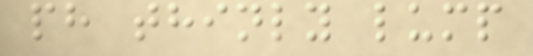ph thinly lump
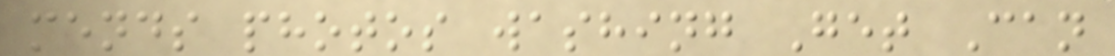mends photos washing Get Can
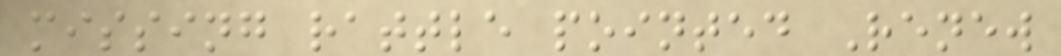missing rattle pointed Renew
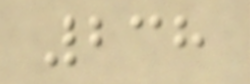238
